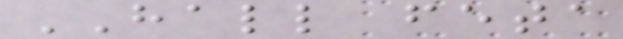HALL feta
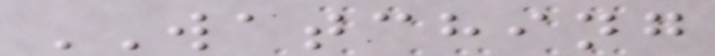WATCHING
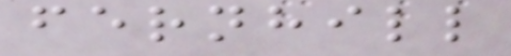fernhill
